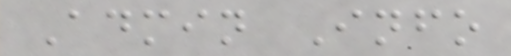Admin Info
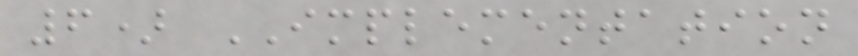6) IMPLEMENTATION
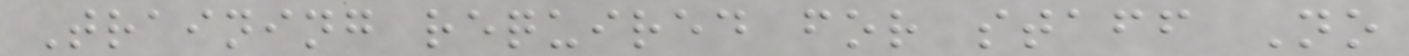Training required for staff No
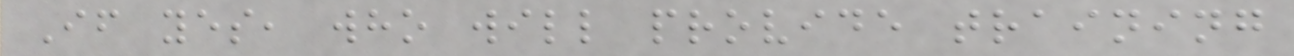If yes, who will provide training
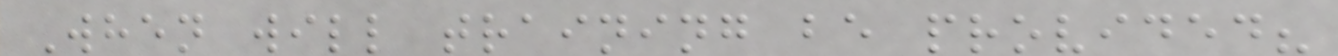When will training be provided?
